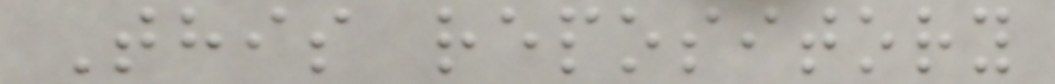This repository
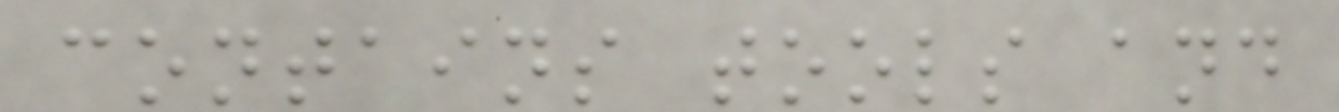contains tools and
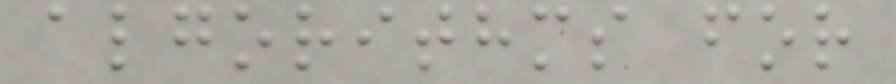algorithms for
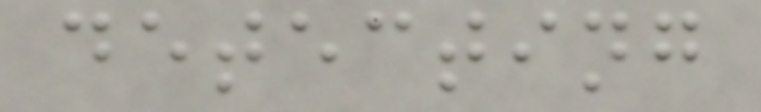detecting
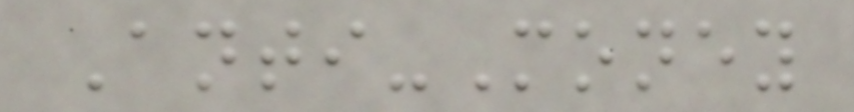Anti-Money
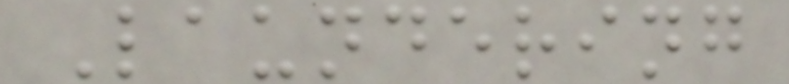Laundering
